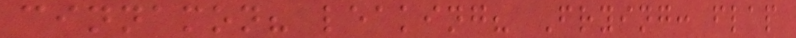cinnamon? leaking? Frying: flap
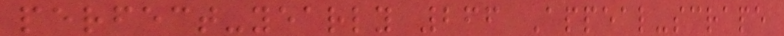perfect-yearly 266 Appeal-scrape
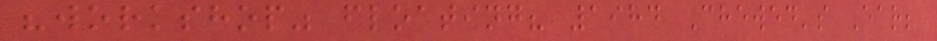"workshop" floating? 1984 Chewed's Ear;
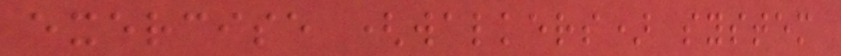exercise (walkers) system
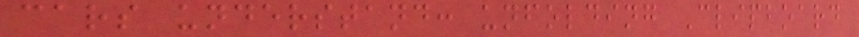cars understand: unfolding Clipboard
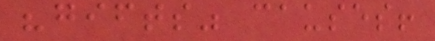"gifts" causes!
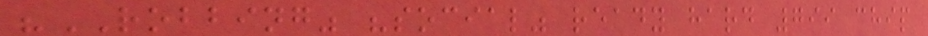"ROBBING" "social" ready hard 799 chip
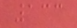133
